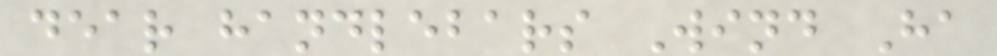dear handlebars Wind Ha
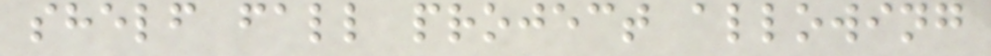shelf fall project allowing
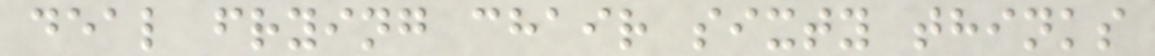deal frying chair sixty thinks
